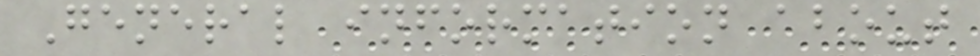General information about
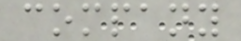company
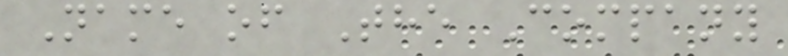Name of The Company
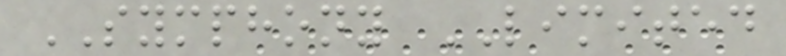SYMPHONY LIMITED
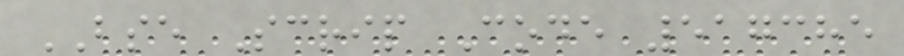BSE Scrip Code 517385
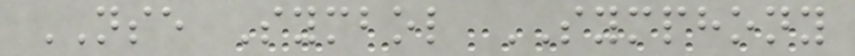NSE Symbol SYMPHONY
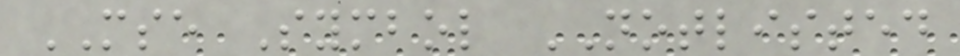MSE Symbol NOTLISTED
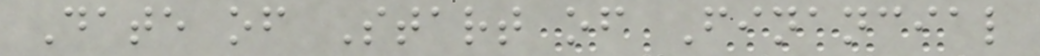Date of Start of Financial
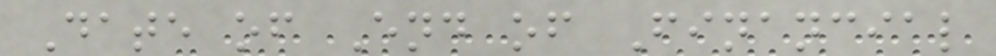Date of End of Financial
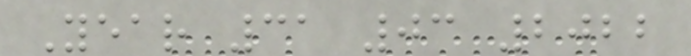Year 31 03 2022
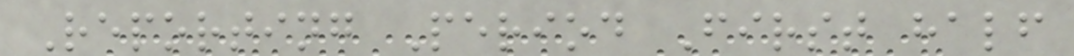Reporting Period First half
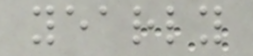yearly
